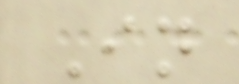In
